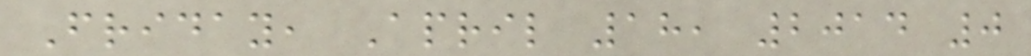Friday, April 18, 2014 0
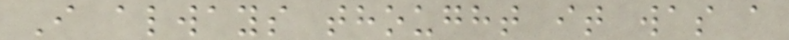I always thought it was a
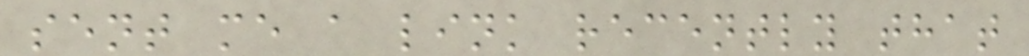sent me a link recently that
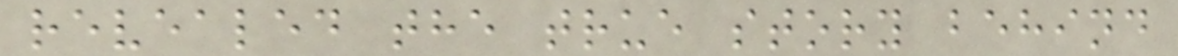revealed the true story behind
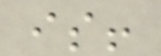is!
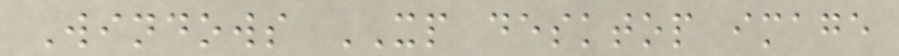Windows XP desktop image
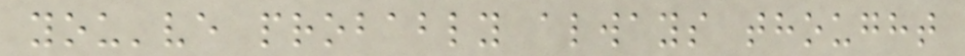you've probably always thought
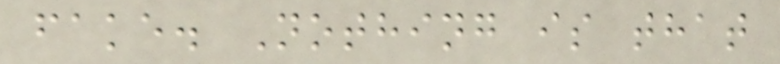fake. Nothing is that
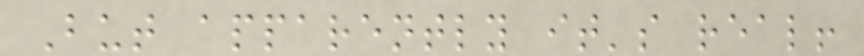But apparently it's real!
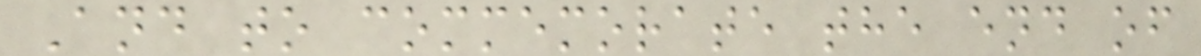And to commemorate the end of
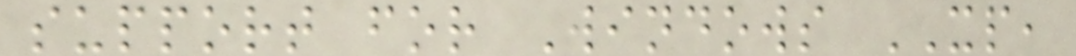support for Windows XP,
